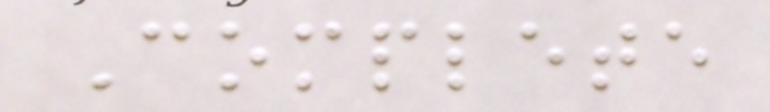Complete
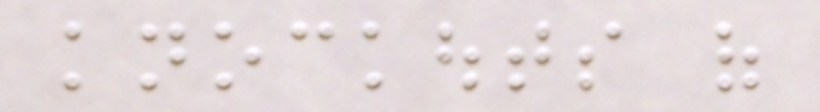knockouts of
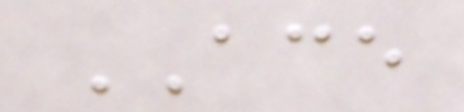ACE
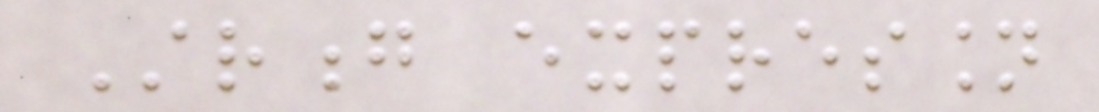Strong expression
